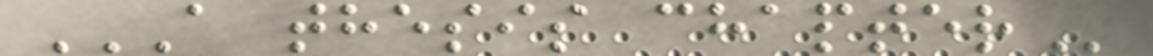A THESIS CHAPTER
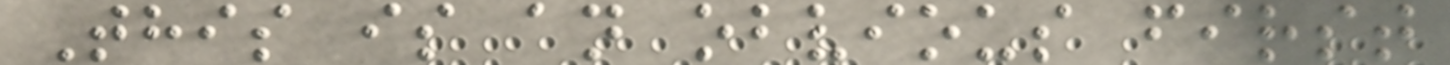This is an obvious first
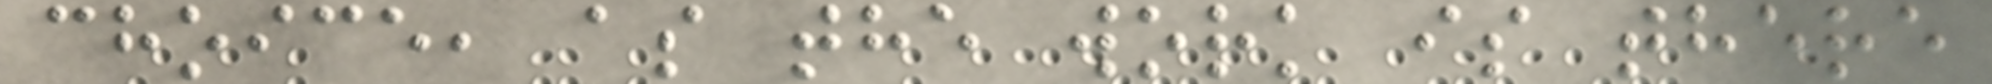choice, as the work is there
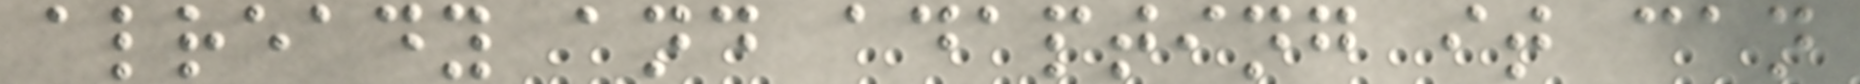already and adapting it can
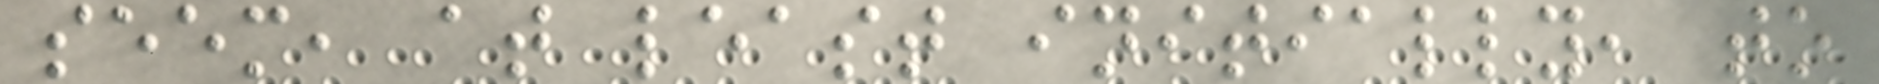seem, at least initially, to
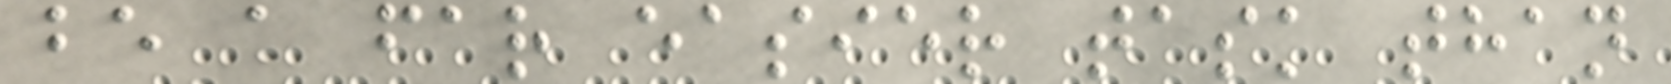be a far easier task than
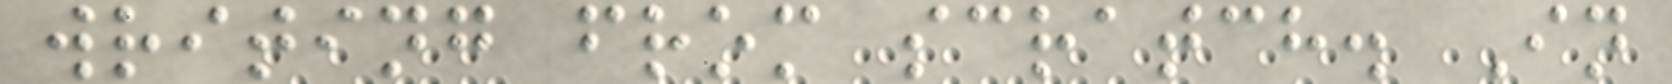writing from scratch. In
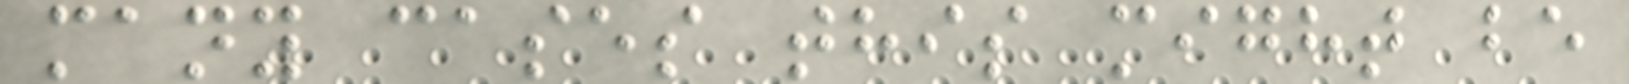many cases this might be
